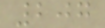207
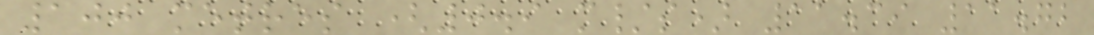100 metres (0.9 m/s) 11.39 11.72
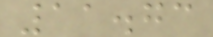11.73
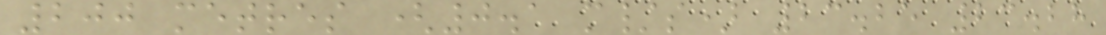200 metres (0.1 m/s) 23.25 23.28
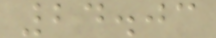24.03
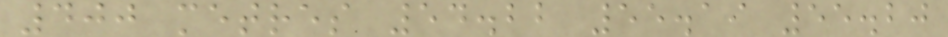400 metres 54.22 55.19 55.20
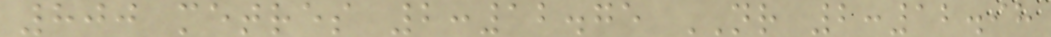800 metres 2:12.75 NR 2:12.98
